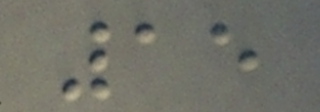15
